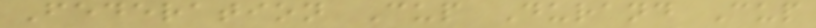Federation Cup Durand Cup
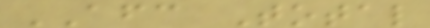AFC Total
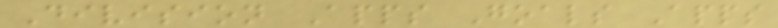Division Apps Goals Apps
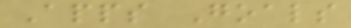Apps Goals
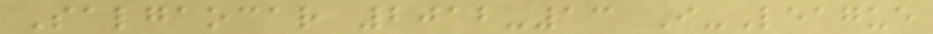Salgaocar 2012-13 I-League
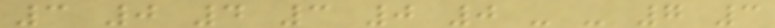3 0 4 3 0 0 - - 7 3
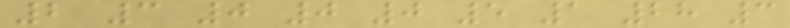2 3 0 0 0 5 1 28 3
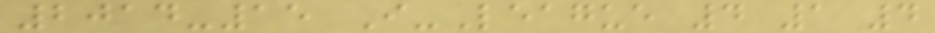2014-15 I-League 4 1 4
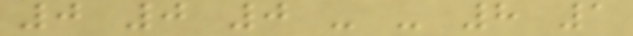0 0 0 - - 8 1
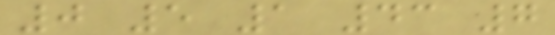0 5 1 43 7
